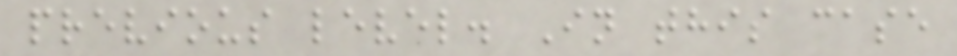previous level. In this case
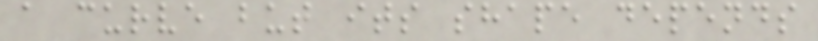a curve but its shape depends
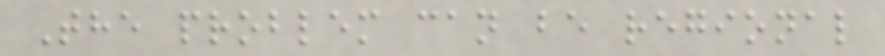The problem can be regional
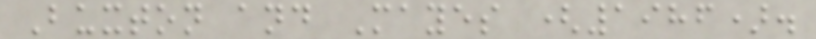Buxton and Mayes (1986).
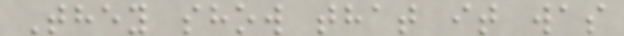They show that it was
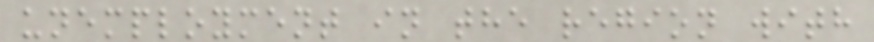unemployment in the region with
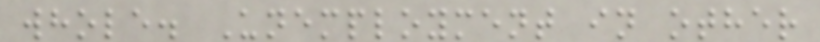whole. Unemployment in other
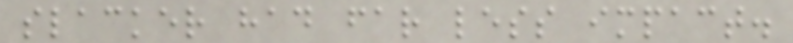slacker had far less impact.
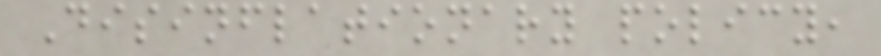Disinflationary policy,
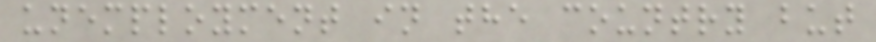unemployment in the country but
